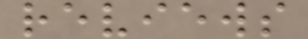reviews
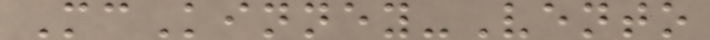McKinney-Vento
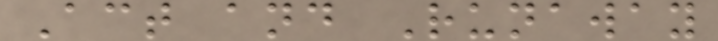Act and Runaway
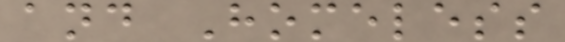and Homeless
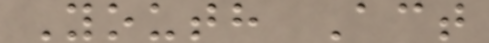Youth Act
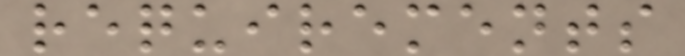requirements
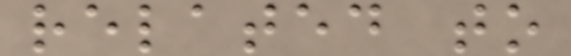related to
